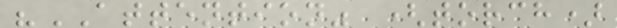"ATTENTION" (torch)
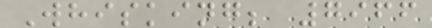Whisking; 7966
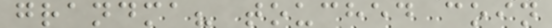grandma? touched coin
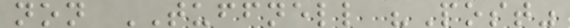non TUFFNELL "Post"
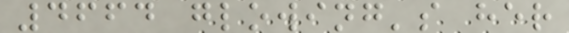4664 glowing's her
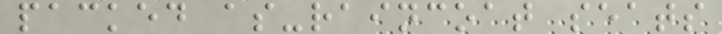packed as-raincoat seats
